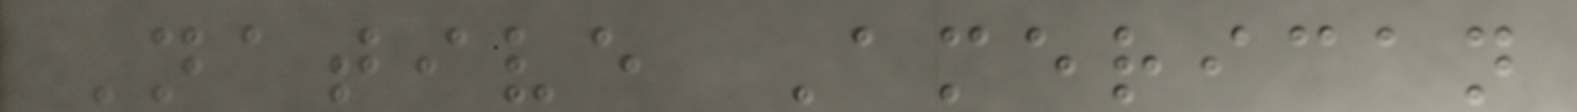Native American
